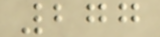277
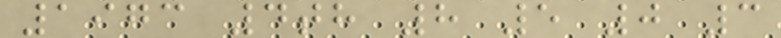1973 4th 8 5 0 3
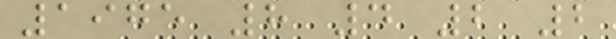1975 8 4 2 2
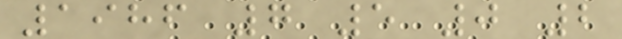1986 7 5 0 2
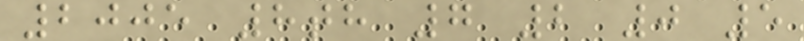2005 8th 7 2 0 5
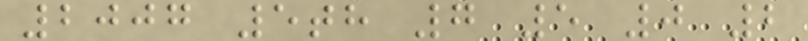2007 5th 7 5 0 2
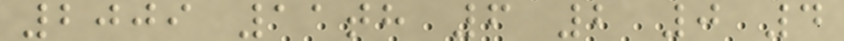2009 11th 6 2 0 4
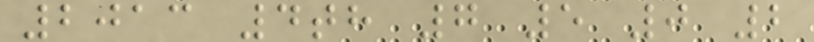2013 4th 7 5 0 2
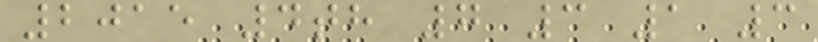2015 4th 7 3 1 3
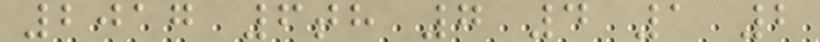2017 6th 7 4 1 2
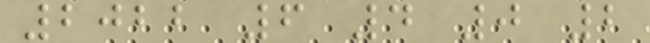2022 6 4 0 2
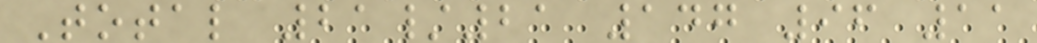Total 21/21 147 96 11
